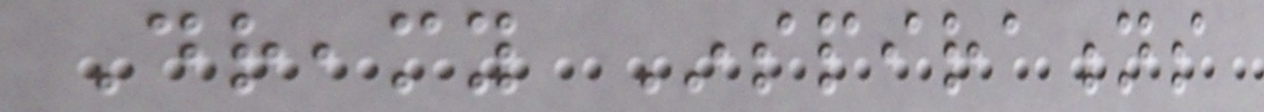Dreamy Inspirations
